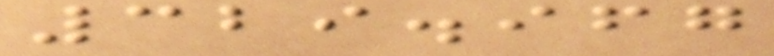329.967
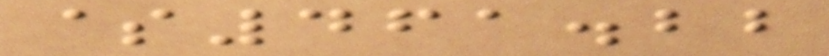$461.22
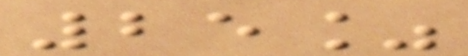25%
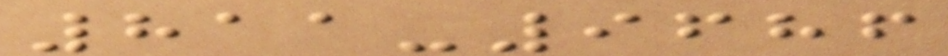811-9686
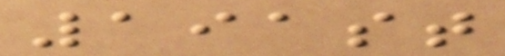191st
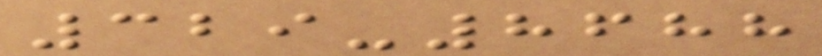329-8688
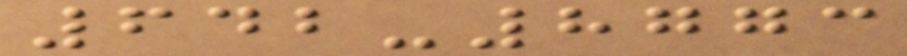642-8773
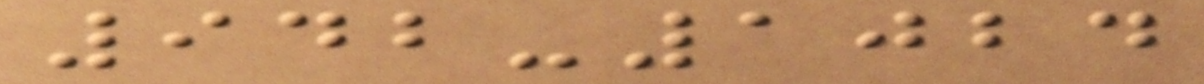942-1024
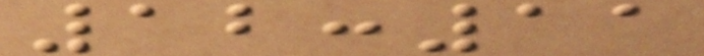12:11
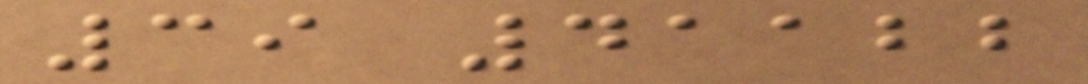39 41122
